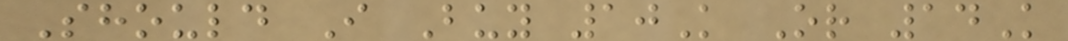Should I Buy 10K Or 14K
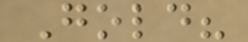Gold?
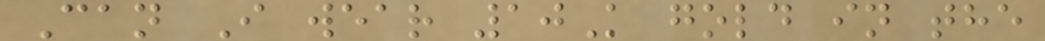Can I wear 10K gold in the
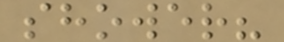shower?
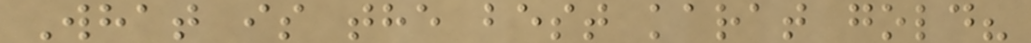What is the best karat gold?
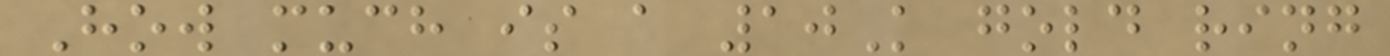How much is a 10K gold ring
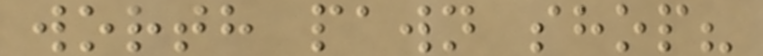worth pawn shop?
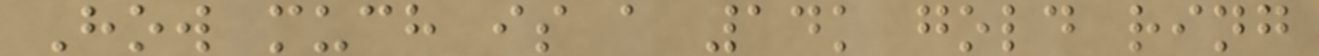How much is a 14k gold ring
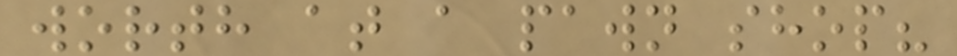worth at a pawn shop?
